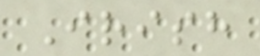Irish
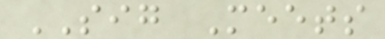SIG Meets
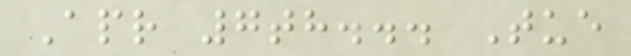Apr 7th... Tue
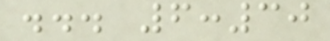... 6:30
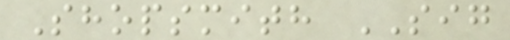Shopsmith SIG
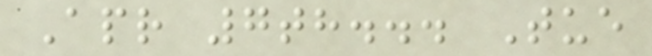Apr 7th... Tue
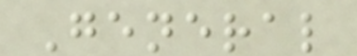General
